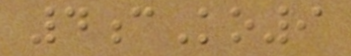4cKo9
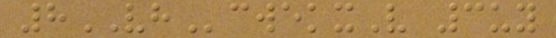8VHcwekxV 3uy
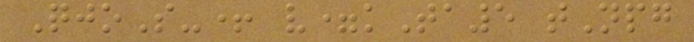QjoS-+ v=kTa5 tNpg
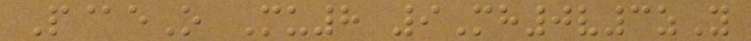P@eO Mu8 9Mh0v3zY
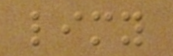limy
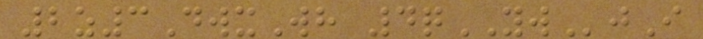2z3DwxWh 4qYWjI
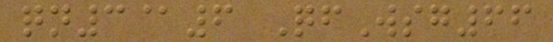qn3@6 QfWsg66
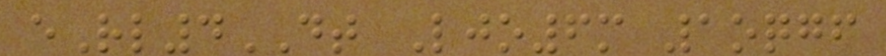eRl4DT Ljo6m 1oqgf
